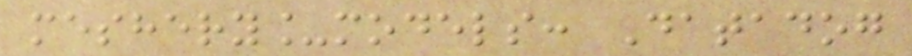meshery_models: Datadog
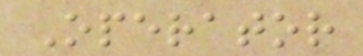Operator
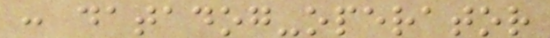: datadog-operator
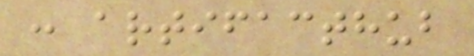: artifacthub
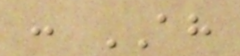: AH
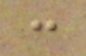:
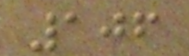106
